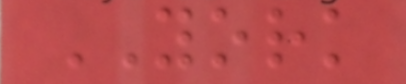YORK
